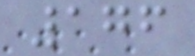176
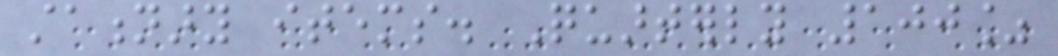stationary items. Quarterly 100%
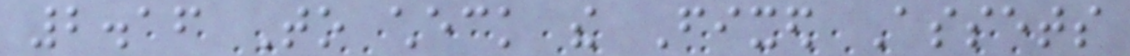2.16 To check the Fixed Assets
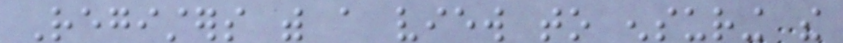Registers with a view to ensuring the
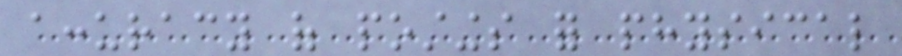accuracy of postings for physical
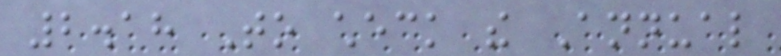2.18 To check the Annual
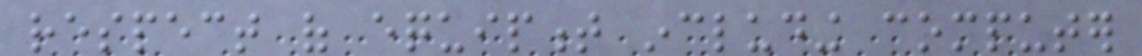respect of equipment including computer
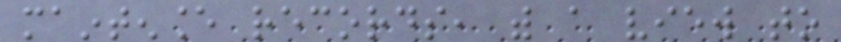maintenance records, with a view to
